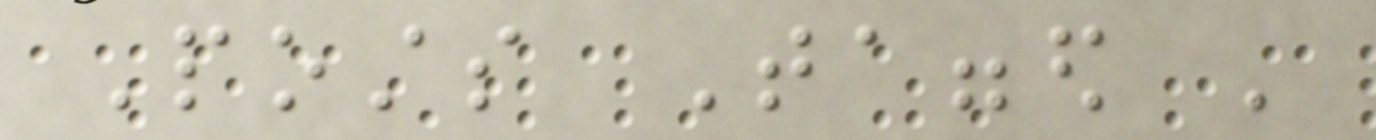Posts Tagged '
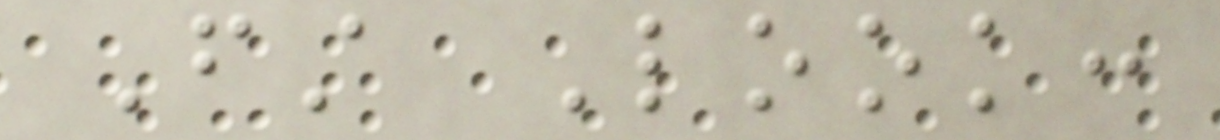First Look:
